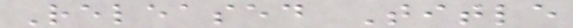Released Title
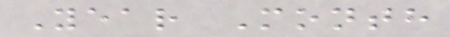Year Month
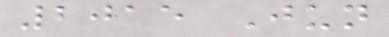2015 Jun
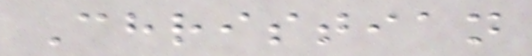Christian
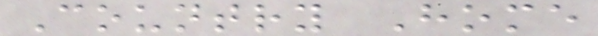Country Home
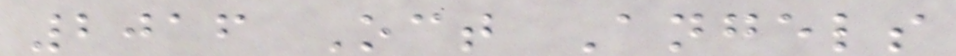2016 Oct Angels
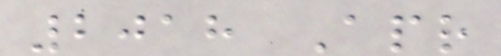2018 Apr
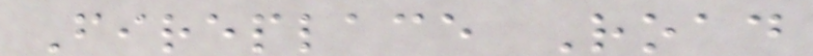Fireplace Road
